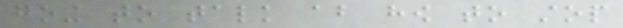going to talk about how to stop
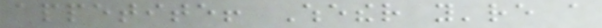appetite! Whether you're a
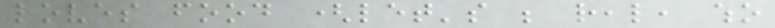loves food (let's be real, who
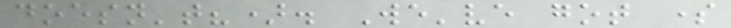doesn't?). We've got some
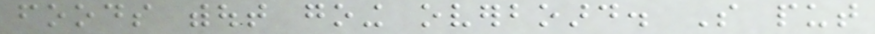foods without going overboard. So put
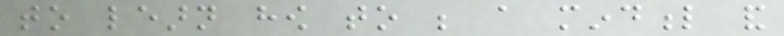to learn how to be a mindful and
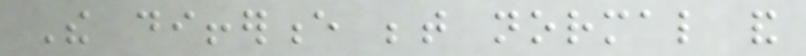The difference between normal and
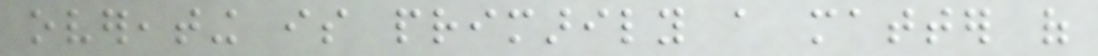overeating is primarily a matter of
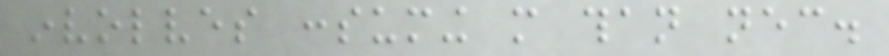involves consuming more than necessary.
